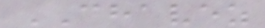CHAVEZ
